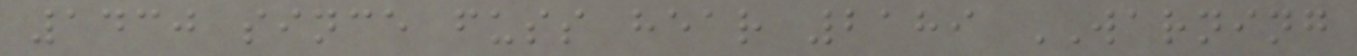1430 since fuss hear 2189 WARNING
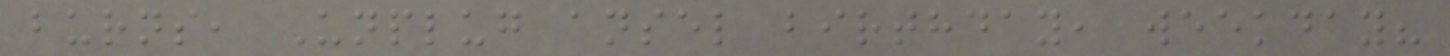burns, Unplug ansel birthday, weekday?
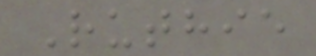Ruthie
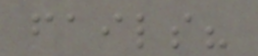fails?
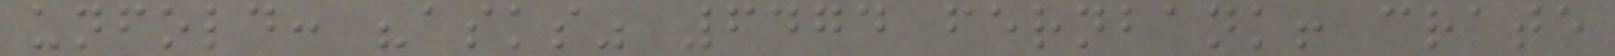unfold: "asks" 6474 fernbank! crate
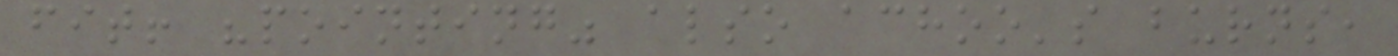fit! "pointing" also achoo's burns,
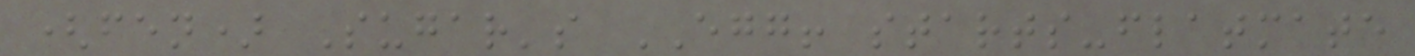(fen) Sugar's EGG! starts-flatmate
